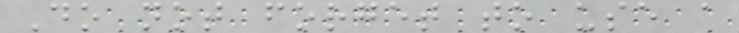Do not forget to use a
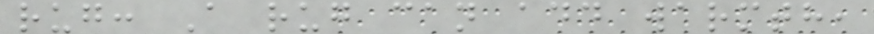rug: A rug can add warmth,
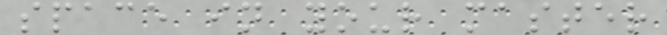space in your master
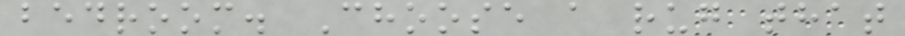bedroom. Choose a rug that
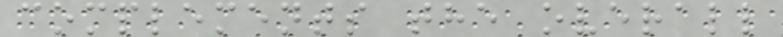complements the overall
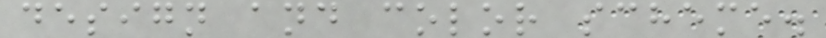design and color scheme.
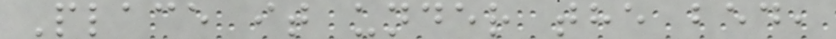Place it under the bed,
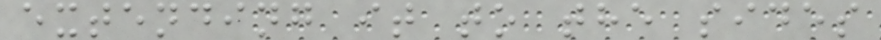extending it to the sides
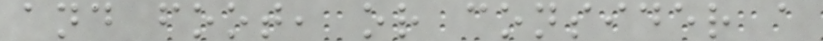and foot, or consider a
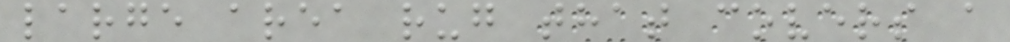large area rug that covers a
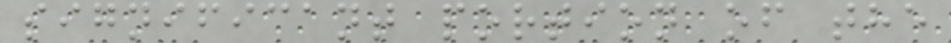significant portion of the
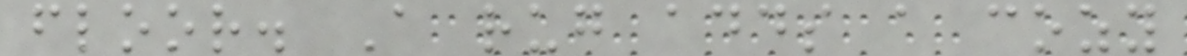floor. A rug adds a cozy
